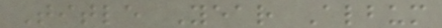Title Year Album
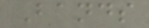Bands
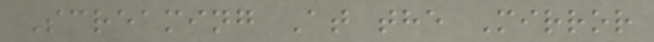Screaming At the Mirror
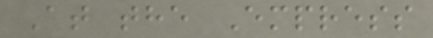At the Empress
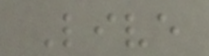Live
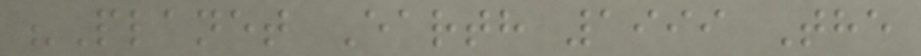"Planet Earth 1999 The
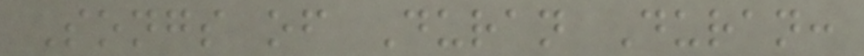Songs of Duran Duran:
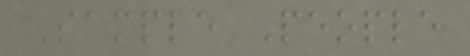Sample People
